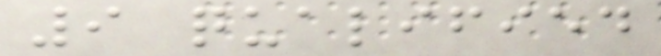9 qualified
